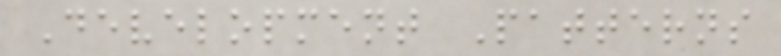Development Patterns
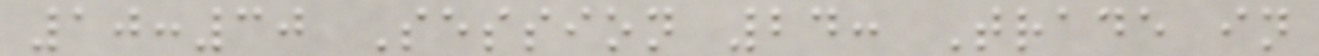10:30 Session 24: Trade in
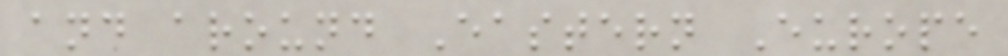and around Eastern Europe
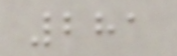281
